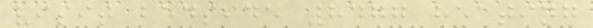visit bedside 8477 heating
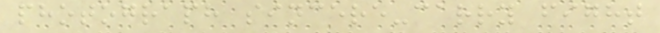photograph sincere-carry fight
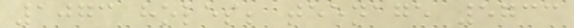1073 holes; teenage 5733
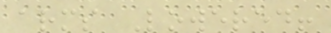arms Lowered!
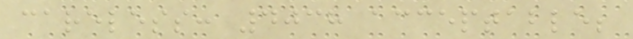careless: 4038 acceptable;
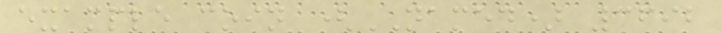example coin (NAMED) 3692
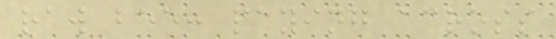raw bee: paying across
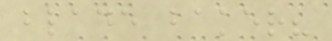blade baker?
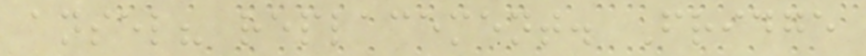ansel? replacement. Fridge
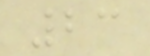23
